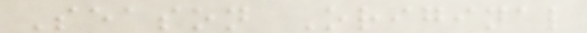Season Original
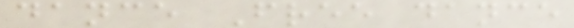dance Free dance
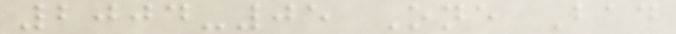2004-05 One Bad
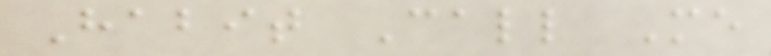Habit Call Me
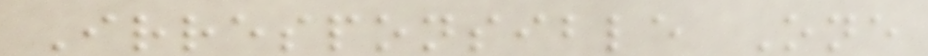Irresponsible One
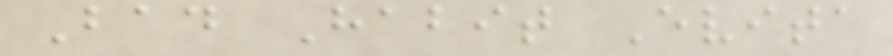Bad Habit Evita
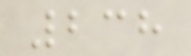238
